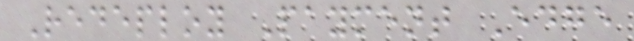Redeploy Payment Edge
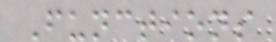Functions
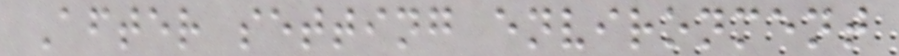After setting environment
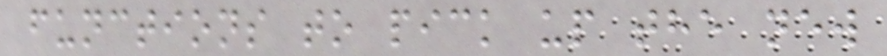functions to pick up the new
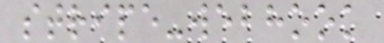stripe-webhook
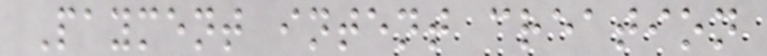Payment intent creation
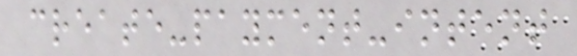create-payment-intent
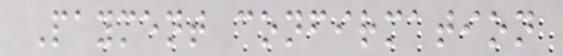Payment confirmation
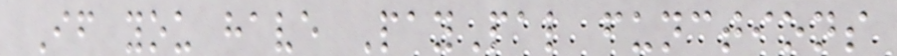If you have PayPal functions
